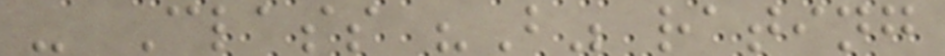- Class "B" rating
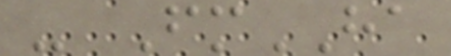- FmHA
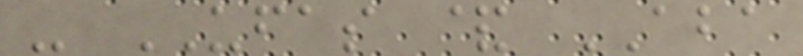- UFAS & ABA
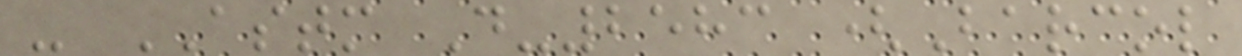- ASTM D-2583 (Barcol
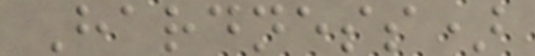Hardness)
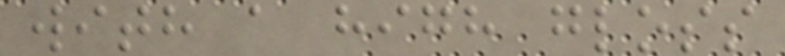with a high gloss
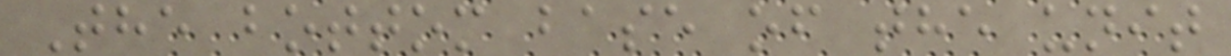The bottom base of the unit
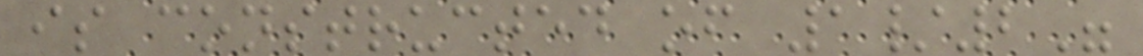is constructed of 1/2"
